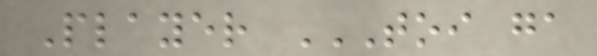Player TOI GA
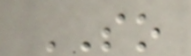SO
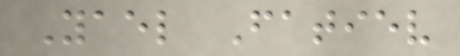Yael Fatiev
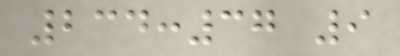234:37 9
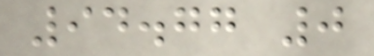94.77 0
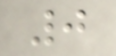0
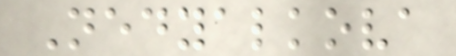Nedyalkova
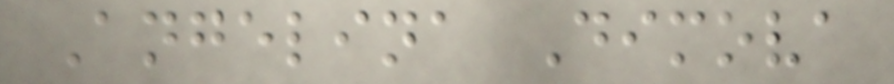Angelina Dimova
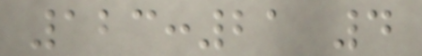123:21 4
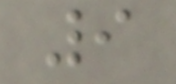9
